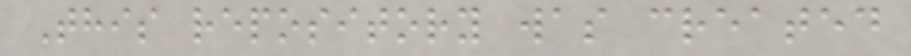This repository was created
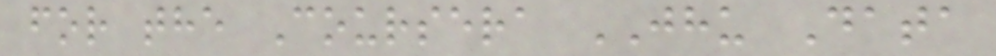for the Coursera JHU Data
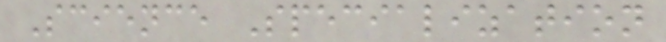Science Specialization
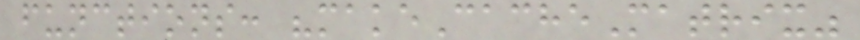functions: "makeCacheMatrix"
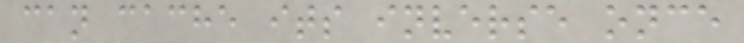can cache its inverse once
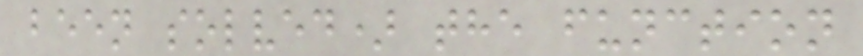been solved) the function
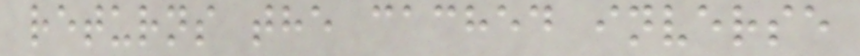returns the cached inverse
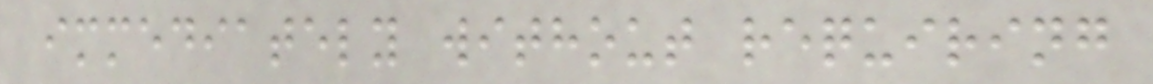immediately without requiring
